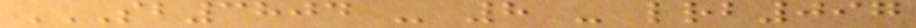SB3804 - 8 - LRB097
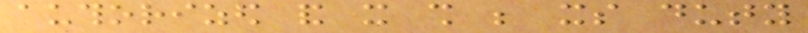authorized and it shall be its duty
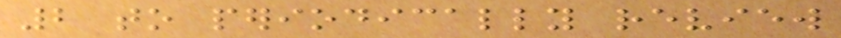2 to periodically review
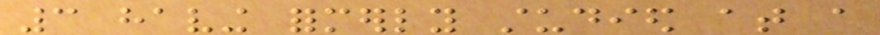3 having formerly studied at a
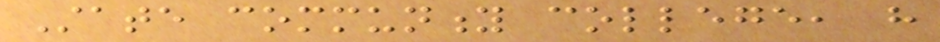State community college, have
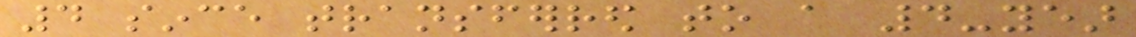4 since transferred to a 4-year
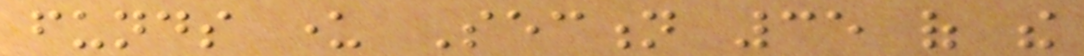funds under Section 35 of the
